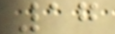17
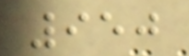950
